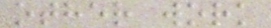other work
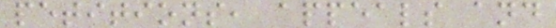petitions, appeals and
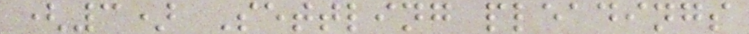(3) Settling pleadings
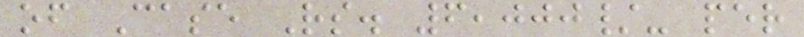of Case Rs. 6,000/- per
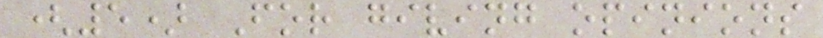(5) For giving opinions
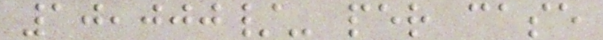10,000/- per case
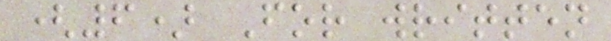(6) For written
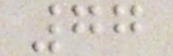77
